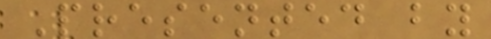Presented by
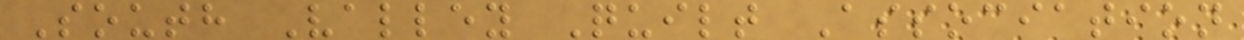South Valley Quilt Association
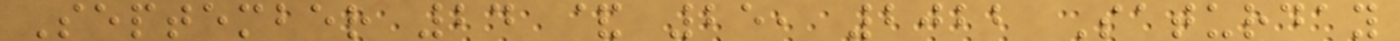September 24 & 25, 2022 Saturday
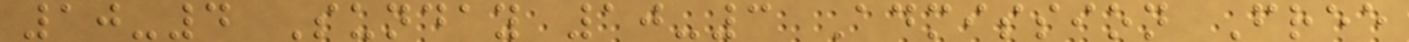10-4 Sunday 10-3 Admission Free
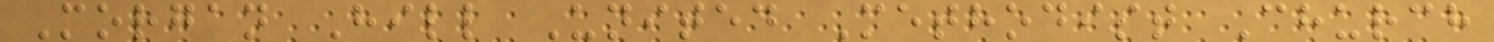Morgan Hill United Methodist Church
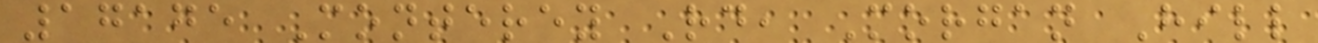17175 Monterey Rd, Morgan Hill
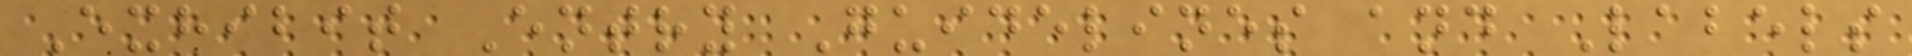Exhibit Entry Guidelines and Labels
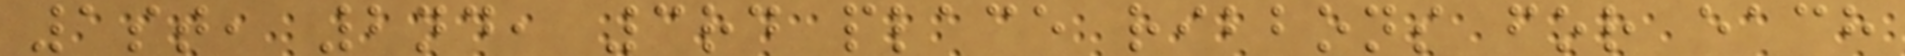1st, 2nd, 3rd place ribbons for each
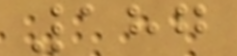187
